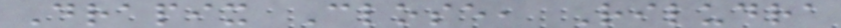Drapix Close, Riludra
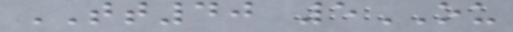TT40 5OU
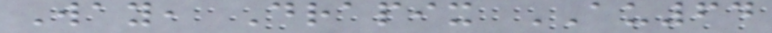Way, Drapix AU64
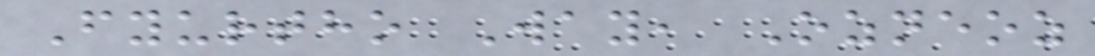Fyurtho Way, Ozneoz
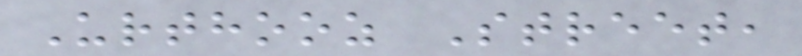Urthooz Street,
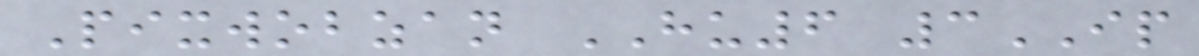Pixwobzan HU6 3IP
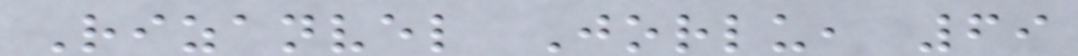Rizanvel Jorlu, 69
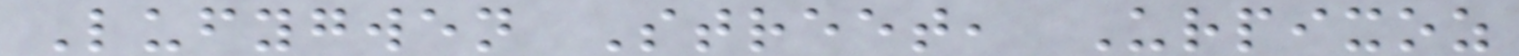Lufygwen Street, Urpixoz
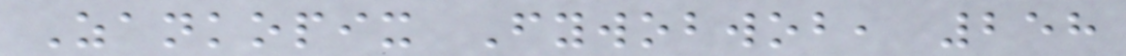Zankopix Fywobwob, 258
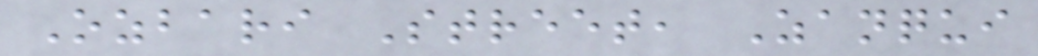Ozbari Street, Zanqui
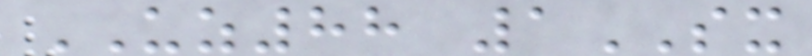UZ88 1SX
